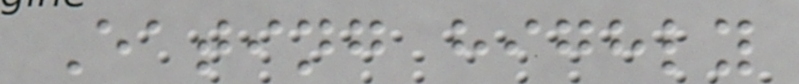Eating highly
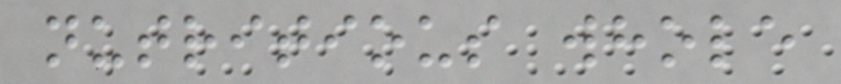nutritious whole
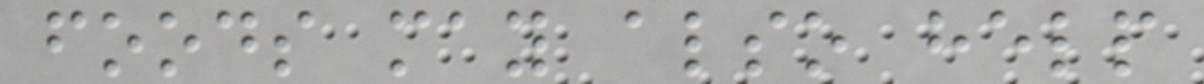foods may also help
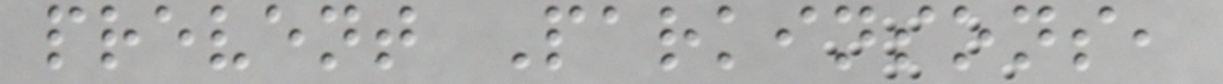prevent Parkinsons,
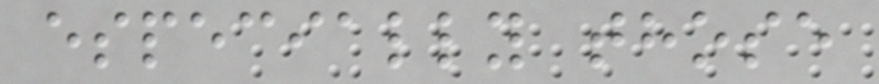especially those
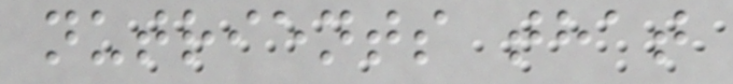nutrients that
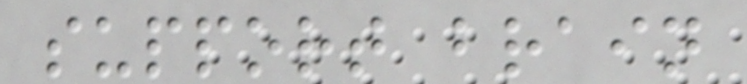support brain
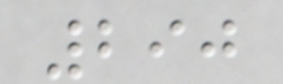290
